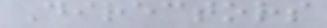Directors
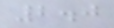2.0
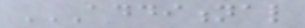ADDITIONAL
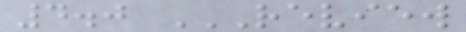4.0 REVIEW
